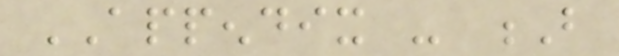APPENDIX - B
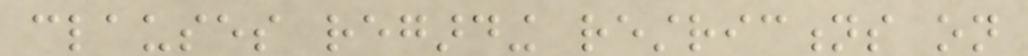clauses regarding restrictions on
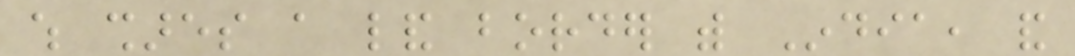which shares a land border with India, and
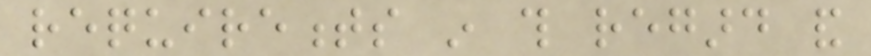requirements in this regard and
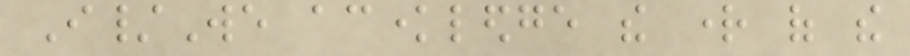I/We acknowledge the right of the
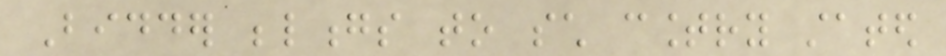Bidder belongs to such country stated
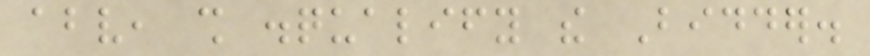above, shall disqualify the Bidder.
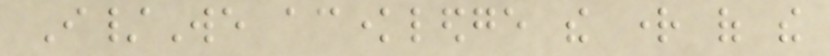I/We acknowledge the right of the
